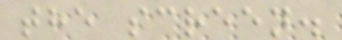the screen.
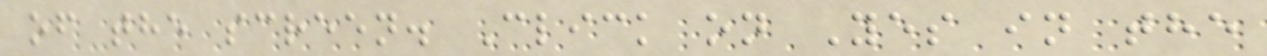of the screen. Click on Yes in the
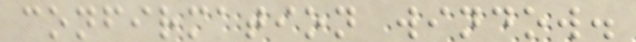confirmation window.
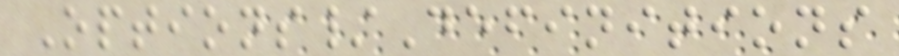Options/Definitions
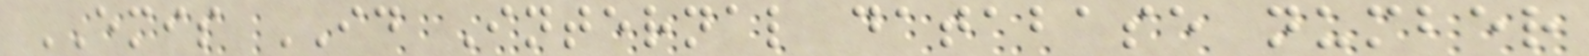EMIS ID Internal database number
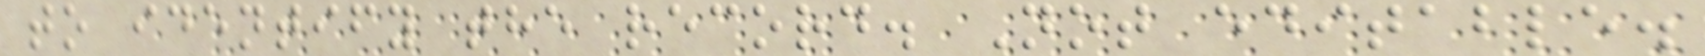to identify the record. Not editable.
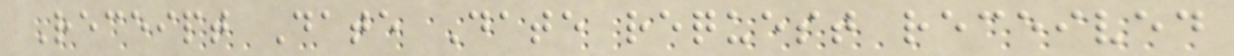Receipt Date Date request received
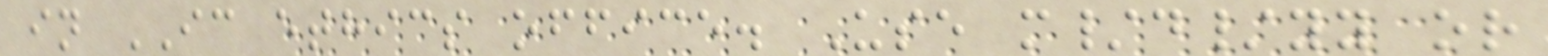in IC ethics office. Use m/d/yy or
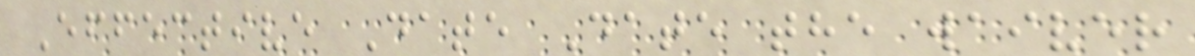Effective Date Date the waiver
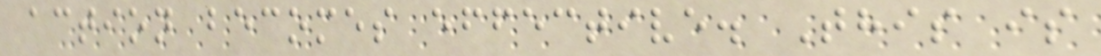action becomes effective. This is
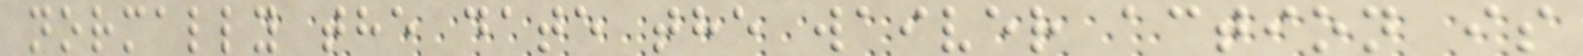normally the date the waiver action is
